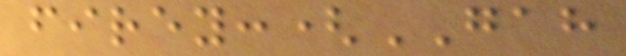firey:(GAH
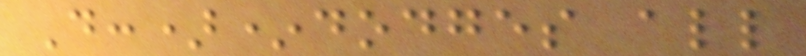D:)*dodges all
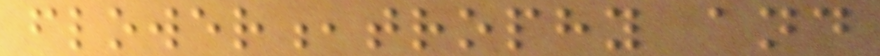flower,trophy and
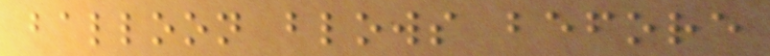balloon blows before
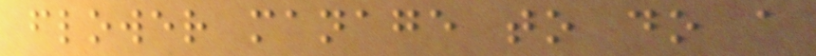flower manage to do a
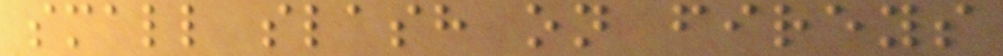small slash on fireys
